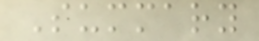Summary
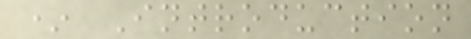* Introduction
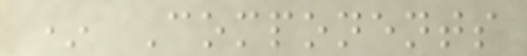* Components
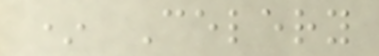* Celery
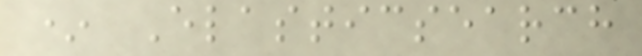* Elasticsearch
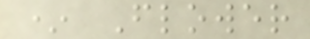* Flower
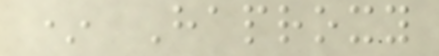* Haproxy
